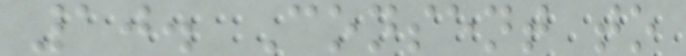10. Consent to
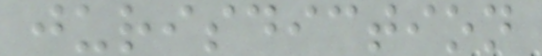jurisdiction
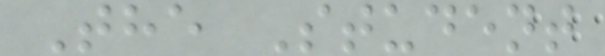The Student
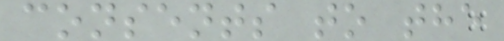consents to the
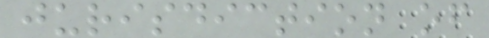jurisdiction of
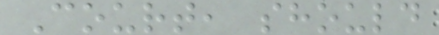Court, should
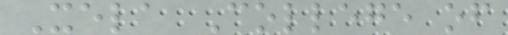Xela College of
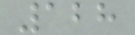128
